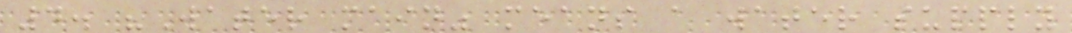4. "Water main" means a water supply
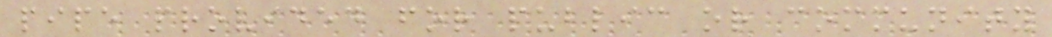pipe provided for public or community
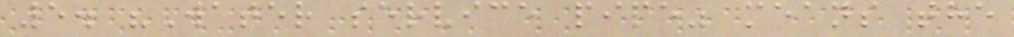5. "Water service pipe" means the
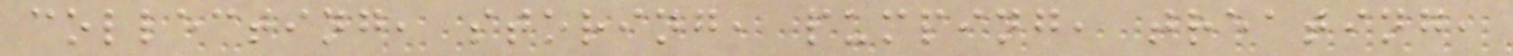collecting, storing, pumping, treating,
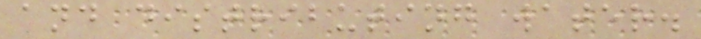and distributing water.
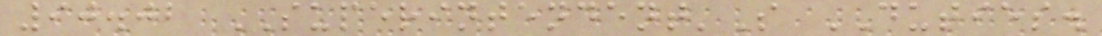90.02 SUPERINTENDENT'S DUTIES.
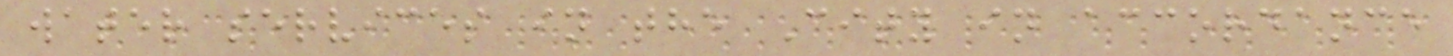water services in the City in accordance
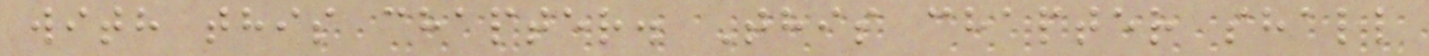with this chapter. This chapter shall
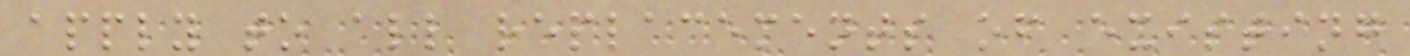apply to all replacements of existing
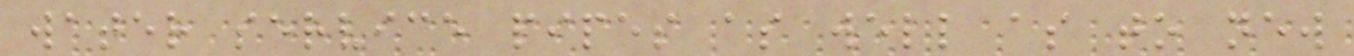water service pipes as well as to new
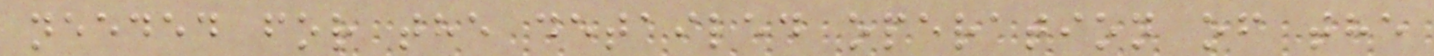needed for the detailed operation of the
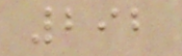292
